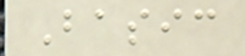Basic
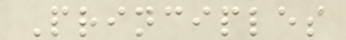Principles
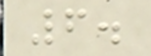6.
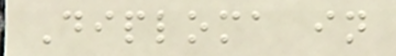Diploma in
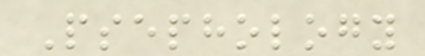Psephology
